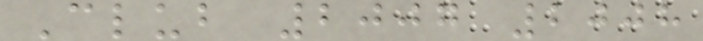Club 2007 2008
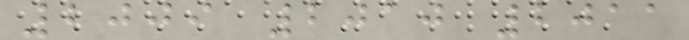2009 2010 2011
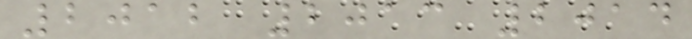2012 2013 2014
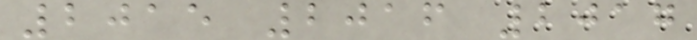2015 2016 2017
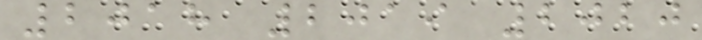2018 2019 2020
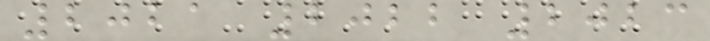2021 2022 2023
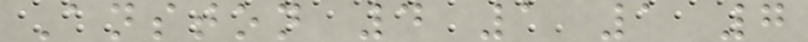Anston 4 1 1 7
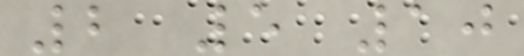2 5 10
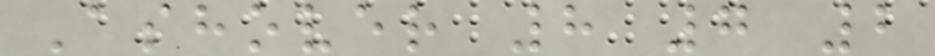Ashover 8 7 2
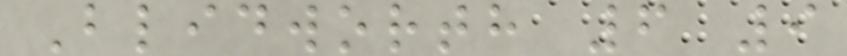Blidworth 6 9
